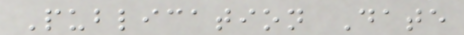Publication Date
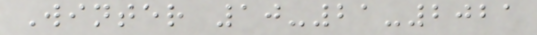Winter 10-21-2021
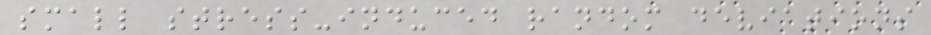small stress-induced random deviations
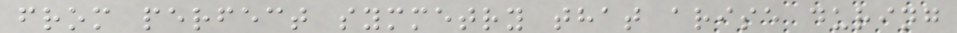from perfect symmetry that arise during
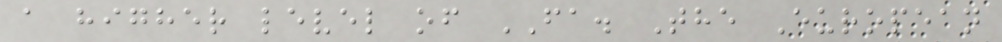a higher level of FA. The European
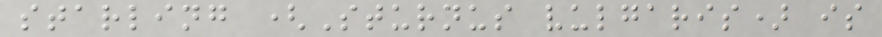starling (Sturnus vulgaris) is
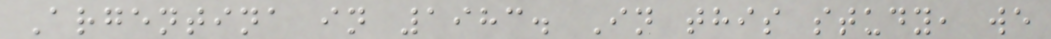Argentina in 1983. In this study, we
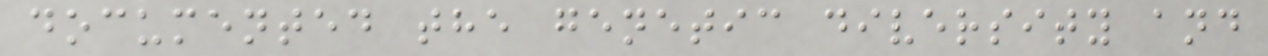documented the genetic diversity and
